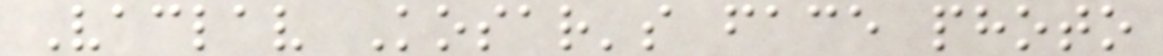Vaclav Kosar's face photo
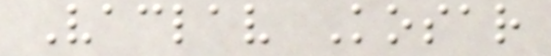Vaclav Kosar
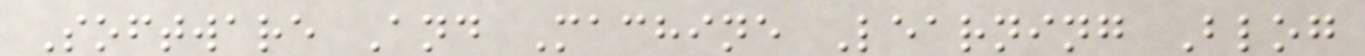Software And Machine Learning Blog
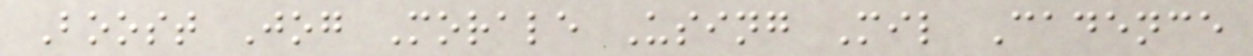Boost Jog Morale Using Mil Cadence
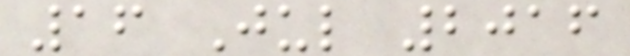16 Jul 2016
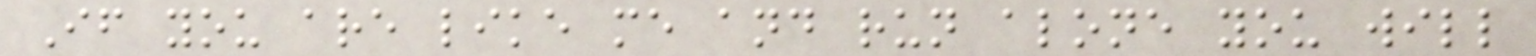If you are like me and run alone you will
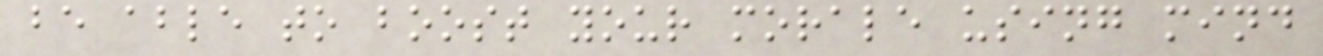be able to boost your morale using mind
